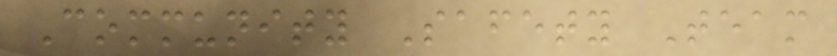Community Safety Team
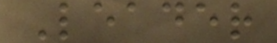Leader
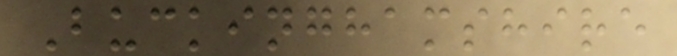Buckinghamshire
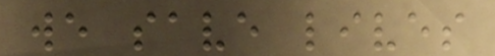we save lives
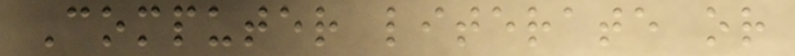Computer literate or
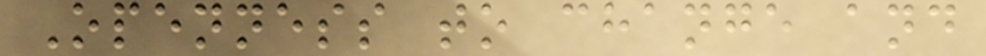Openness to change and
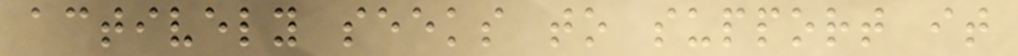actively seeks to support it
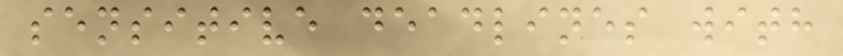sensitive deadlines with
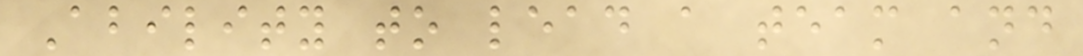Ability to lead a team and
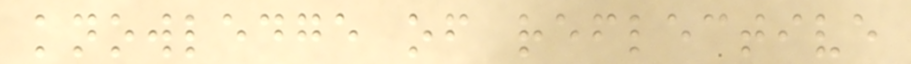knowledge of reflective
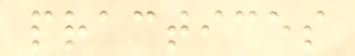practices
